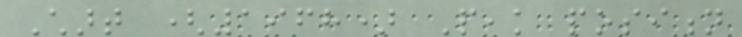Chart (1968) Peak position
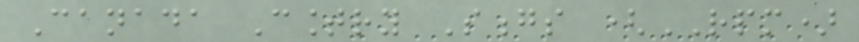Canada Country Songs (RPM)
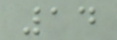14
